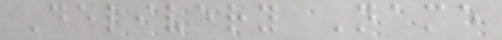Delivery Name
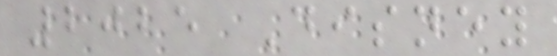2025 Disney
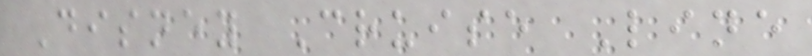Disney Cruise Line
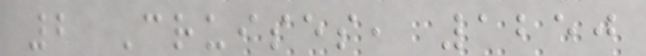2 Cruises, 1250
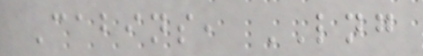Cabins, LNG
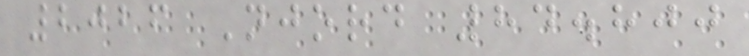2026 Njord 84.800
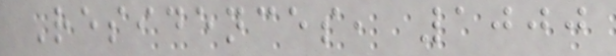Residences, 1000
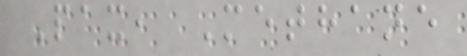Pax, Methane
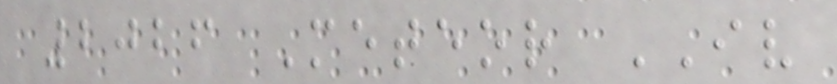2026 Meteor IV
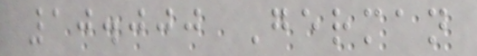10.000 German
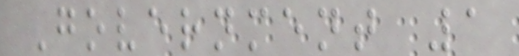Government 1
